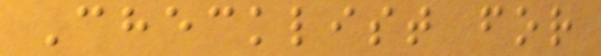Checklist for
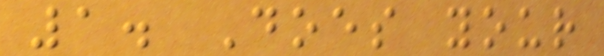1. Does your
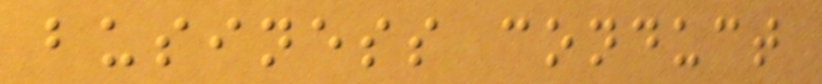business conduct
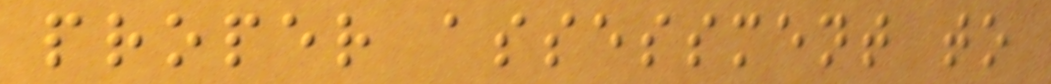proper assessment to
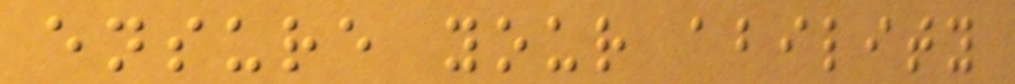ensure your ability
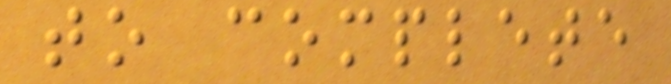to complete
